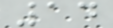14
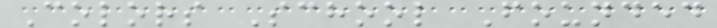Colors School Founded
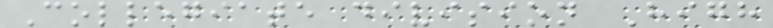Collegiate division High
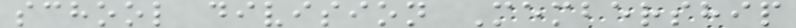school division Membership
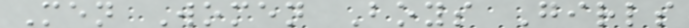Men Women Boys Girls
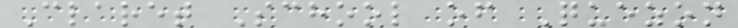Claret School of Quezon
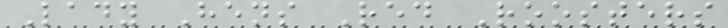Lady Hens Red Roosters
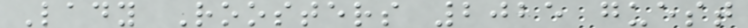Lady Roosters 2025 guest
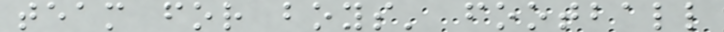team for boys' football
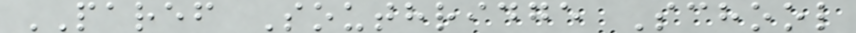PAREF Southridge School
